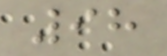98
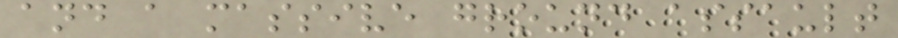and a massive ground assault
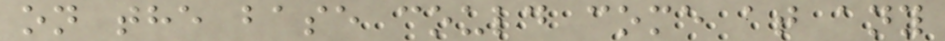on the base could come at any
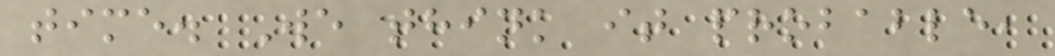time. We think it probable,
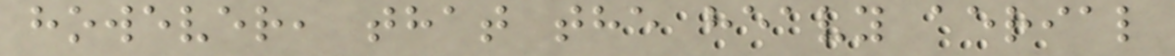however, that the heavy aerial
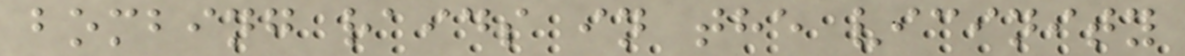bombing raids in the vicinity
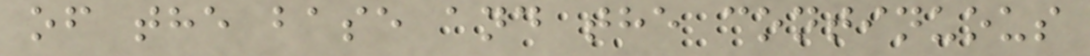of the base and the continuous
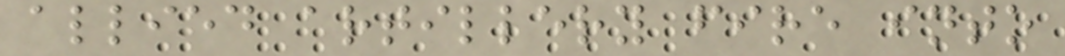allied artillery fire into
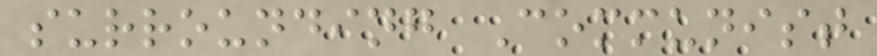surrounding Communist
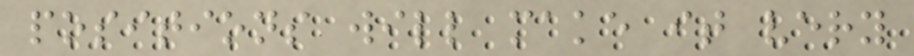positions will make it very
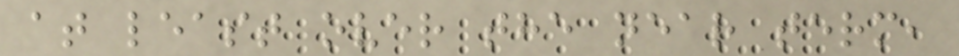at least over the near term,
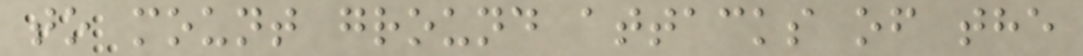to mount ground attacks of the
